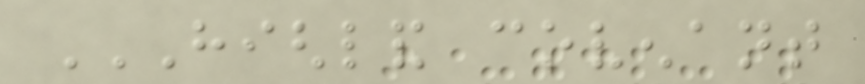HIGHLAND COVENANT
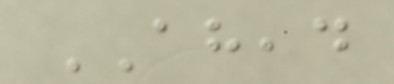AHEAD
